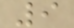9
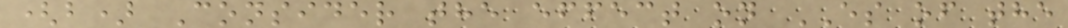(b) Consider the effect on ES of the
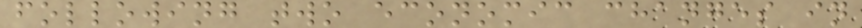following two economic changes in
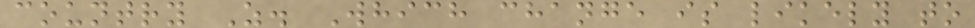country Z. Which change is likely to
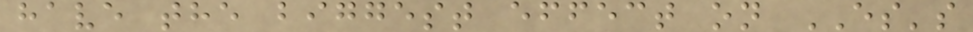have the biggest effect on ES's
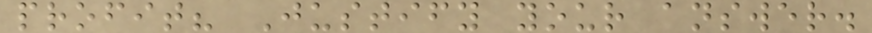profit? Justify your answer.
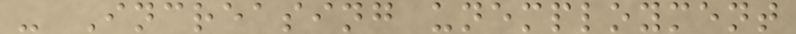- Increasing unemployment
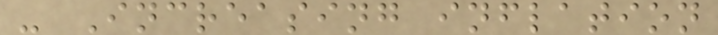- Increasing inflation
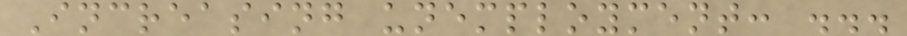Increasing unemployment: ...
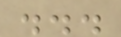...
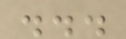...
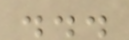...
